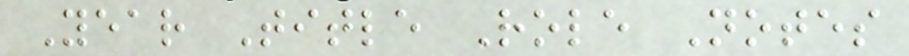Year Title Role Notes
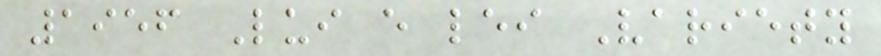1956 Lui e lei Variety
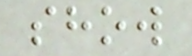show
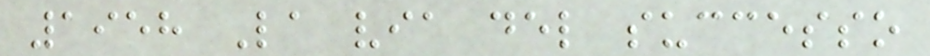1958 La via del successo
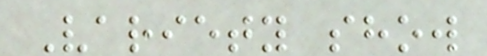Variety show
